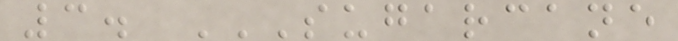3. SUGARCANE
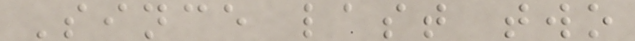Since last two
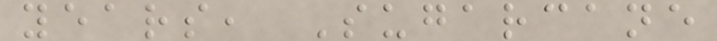years, Sugarcane
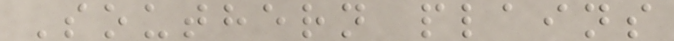Southern plains
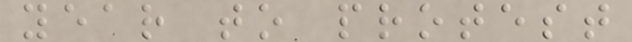year to protest
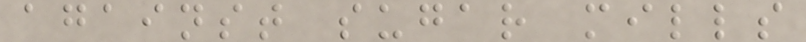against sugar mills
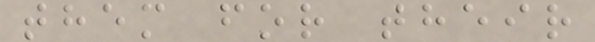them for their
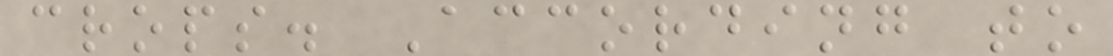crops. According to
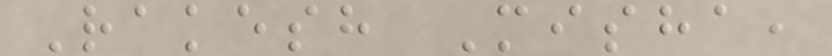Rakesh Misha,
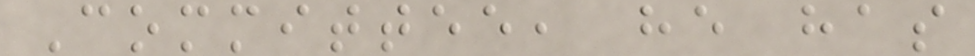Committee, he has
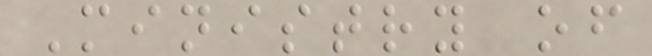Ministry of
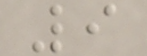9
